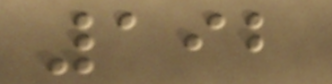192
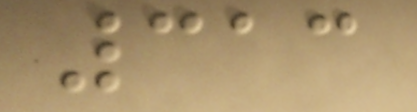313
